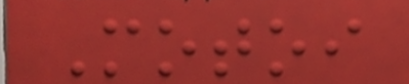Motoi
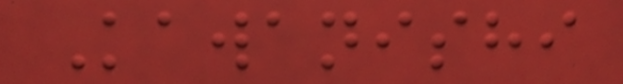Kawanishi
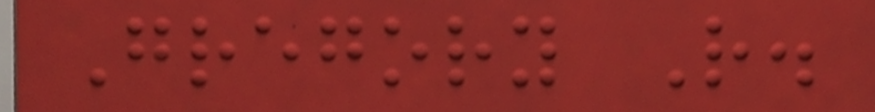Gregory R.
